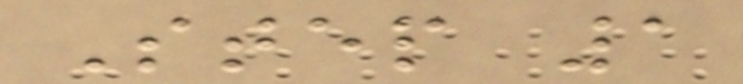Step 1
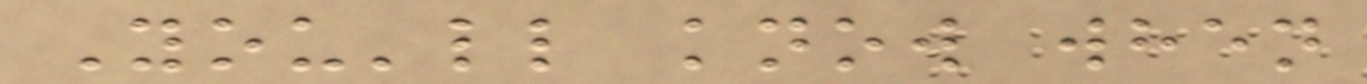You'll know when
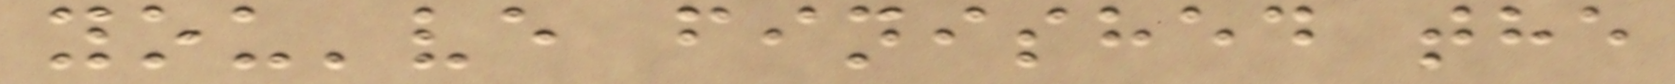you've finished the
